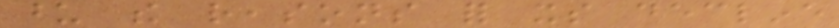upon the reasons for its decline
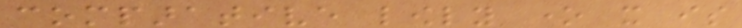comparative lowly one it is
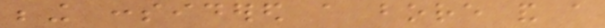being considered a bore and a
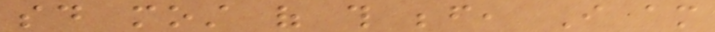said most of this before, I am
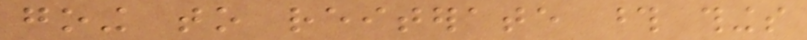going to reiterate those things
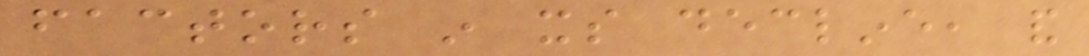factors in its decline, and
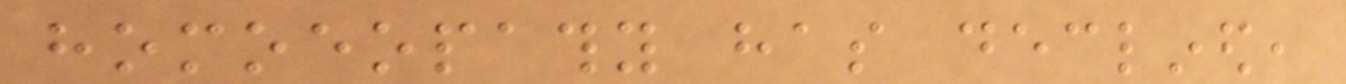homoeopathy has declined,
